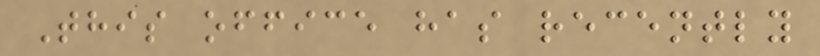This office has recently
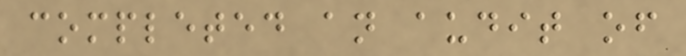completed an audit of
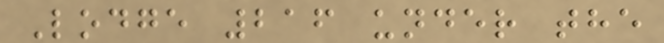Lodge 216 under the
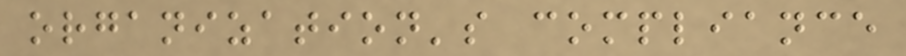organization's compliance
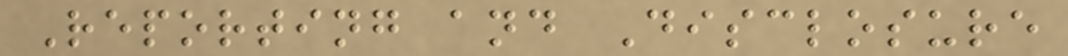Reporting and Disclosure
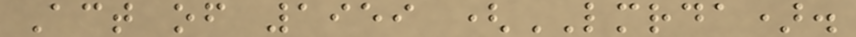Act of 1959 (LMRDA).
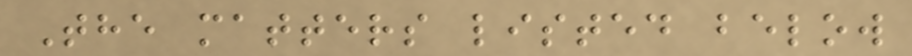The matters listed below
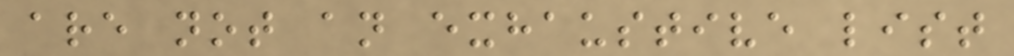are not an exhaustive list
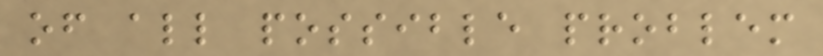of all possible problem
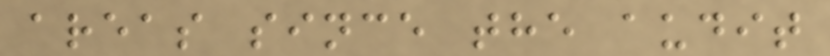areas since the audit
